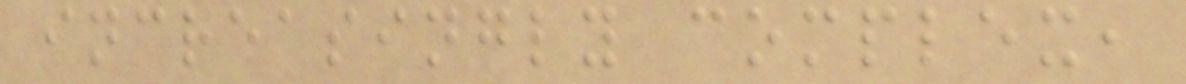increasingly complex,
